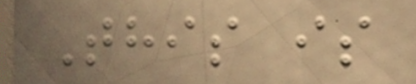This is
